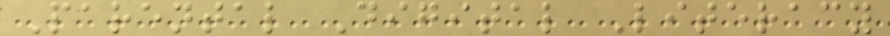Parental Digital Literacy
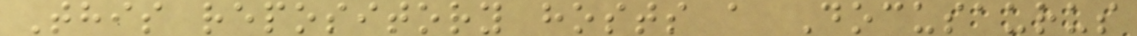This repository hosts a Docusaurus
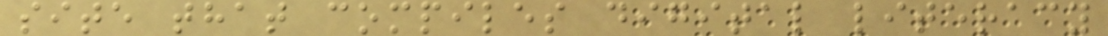site that compiles digital literacy
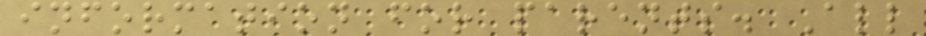information for parents. All
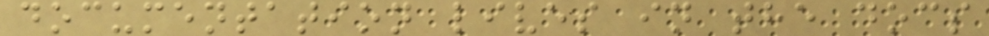documentation lives in the docs
